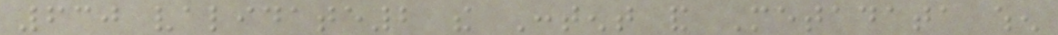630 validate2 the Content and Metadata when
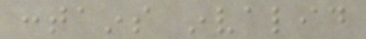contains invalid
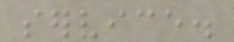service.
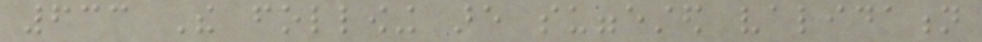633 The following are suggested validation
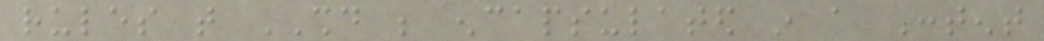rules that SHOULD be encapsulated in a Content
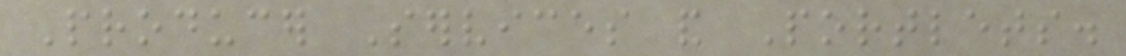Producer Services and Portlets.
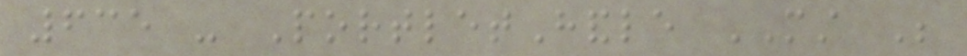635 - PortletHandle MUST Be
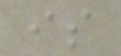is
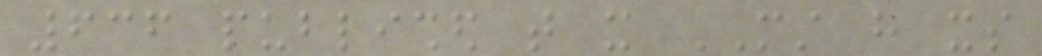636 published that it MUST have its
